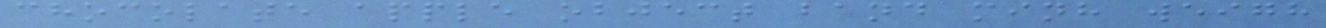chocolate apple object band minh weigh
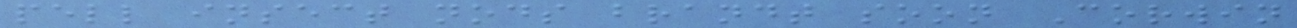pell insect nods brandt soon Corwin
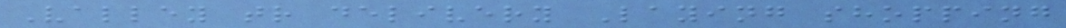Valley tr delivery Laying shopping
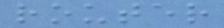router
